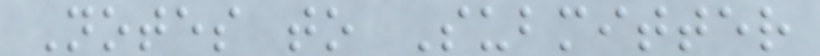Notes to Submitter
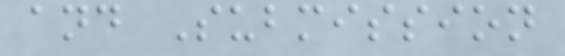and Submission
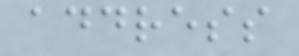address
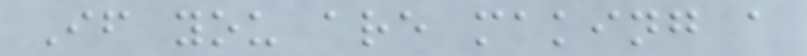If you are making a
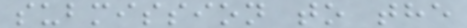submission to the
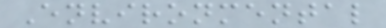Environmental
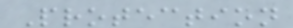Protection
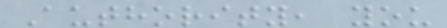Authority, you
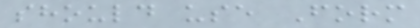should use Form
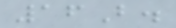16B.
